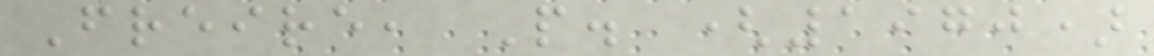Freire, P. (1970)
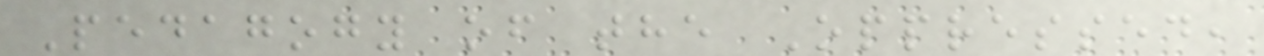Pedagogy of the Oppressed,
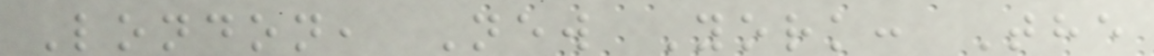London, New York: The
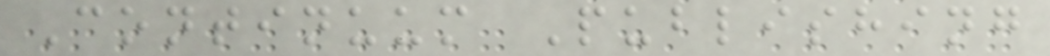Continuum Publishing
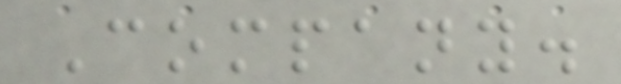Company.
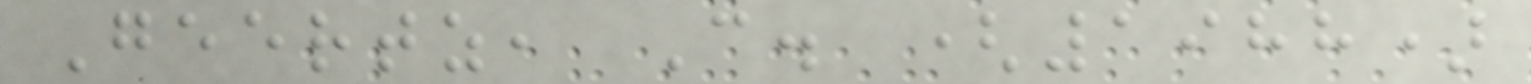Geertz, C. (1988)
